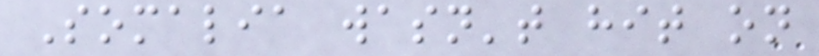Somalia wasn't hit on
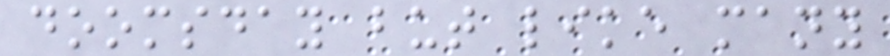doomsday but like many
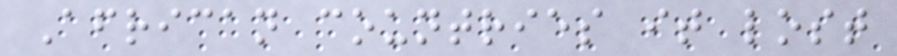African countries it lost
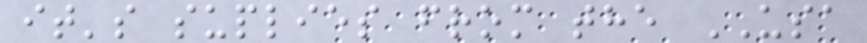it's suplies from the USA
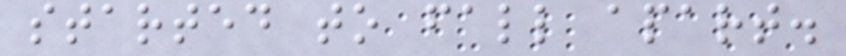started to fall apart.
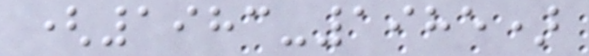(1983-1985)
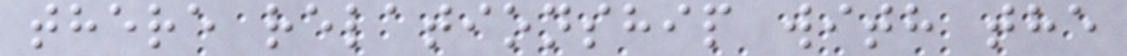there relationship with the
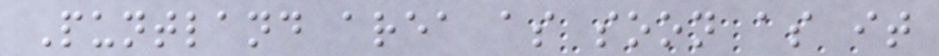Puntland area as soon as it
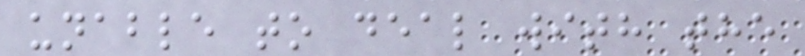unable to deal with the
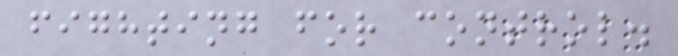fighting for control.
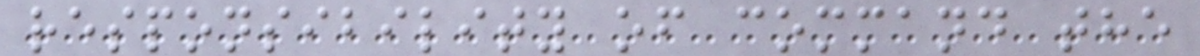responsibility of command the
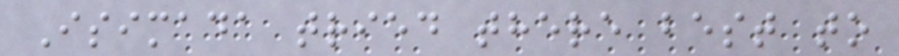Isimada tried there best to
